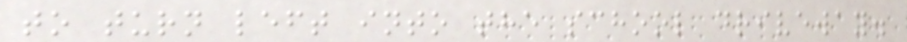to turn left into the school driveway.
